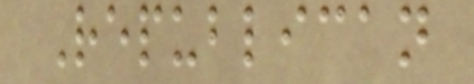Republican
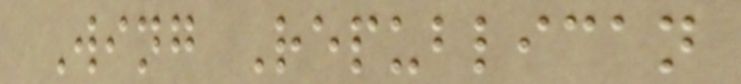Wing Republican
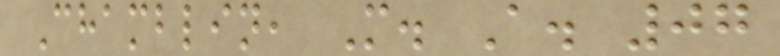Chamblin, M. A. 07
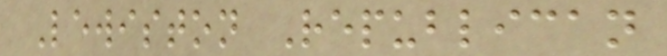Lewiston Republican
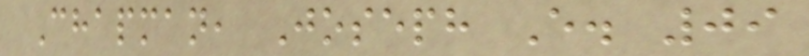Chapman, Joseph E. 09
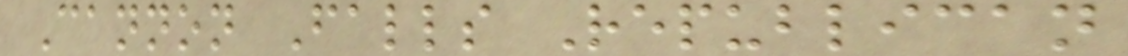Cannon Falls Republican
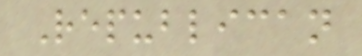Republican
